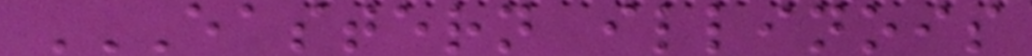EASTERN ILLINOIS
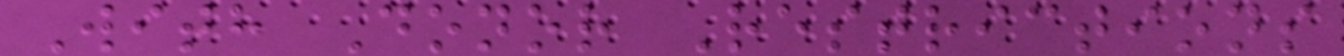With Donor Restrictions
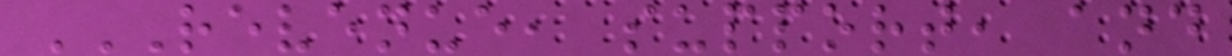REVENUE, SUPPORT, AND
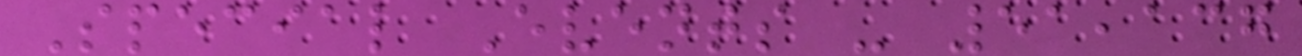Special Events - 51,137
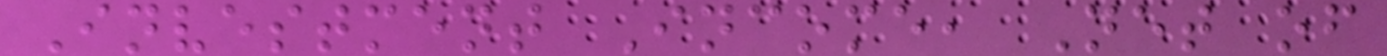Investment Income, Net of
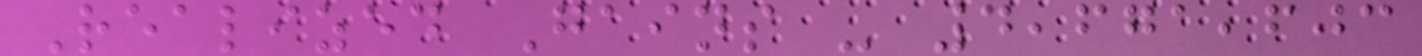Realized Gains - 4,671,603
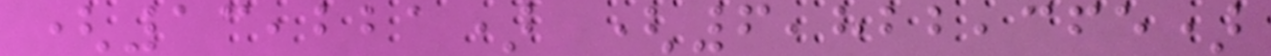(13,221) (6,822,365)
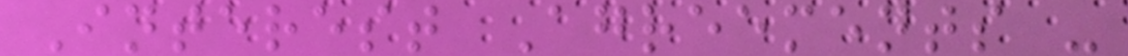Interest Agreements -
